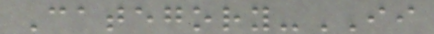Category-II
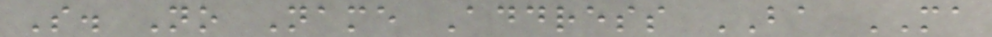S. No Name Address BA MA
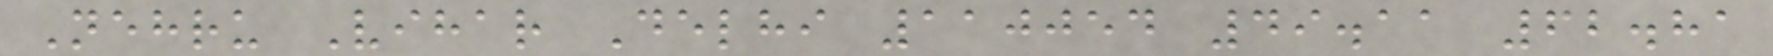Nehru Vihar Delhi 110054 49.11 62.81
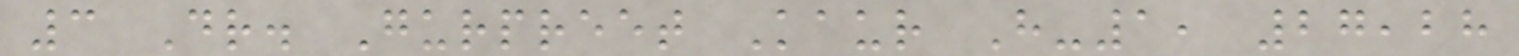3 Dr. Gurpreet Kaur H-1, 27,28
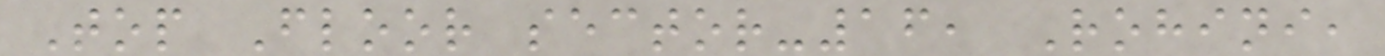Top Floor sector-16, Rohini,
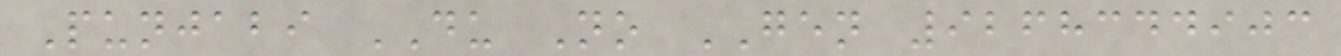Punjabi DU No GEN 9268344903
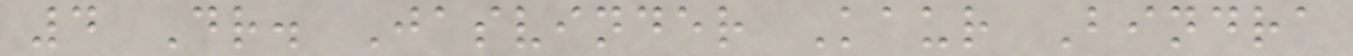4 Dr. Jasvinder Kaur Bindra
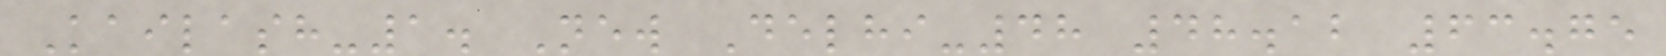Kailash-1. New Delhi-48 48.12 63.75
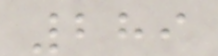289
